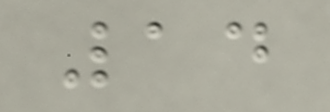14
